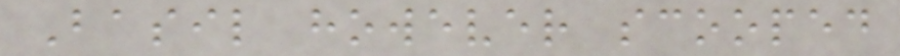Basil however scooped
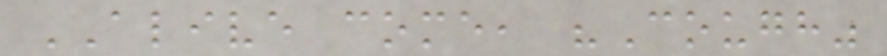ALIVE come, "Cough"
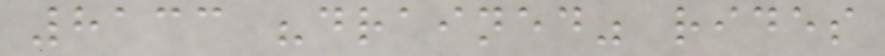8133 "drained" rides
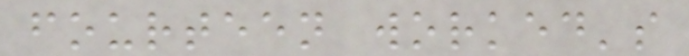fourteen worked's
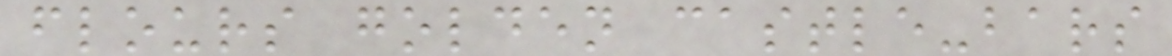flours golden castle-bars
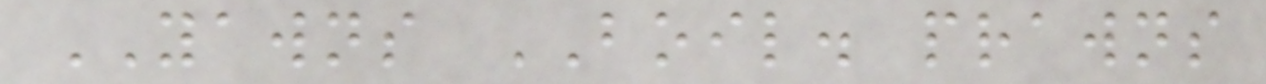YAWNS BOIL. prawns
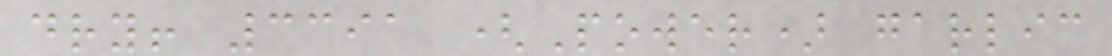dry! 3391 (Power) garlic
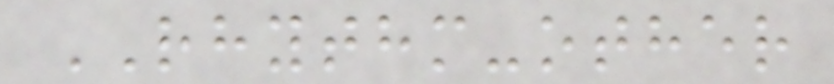RHYTHM-other
